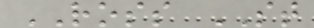ROSS ST
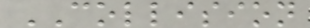COLLISION
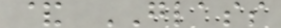& GLASS
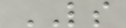LS
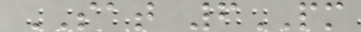SAT 6PM
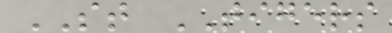ST TIGERS
